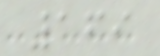169
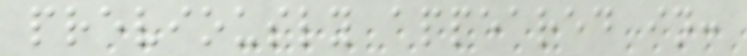previously appeared in:
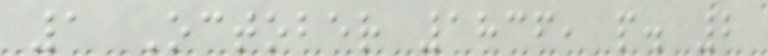1 October 1836, p. 2
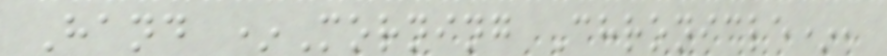Hand *Morning Chronicle*,
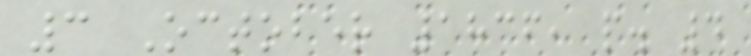3 October 1836, p. 4
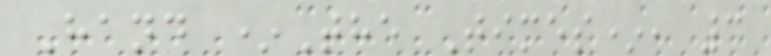Hand *The Times*, 3
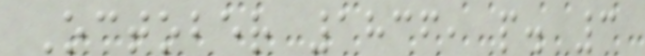October 1836, p. 3
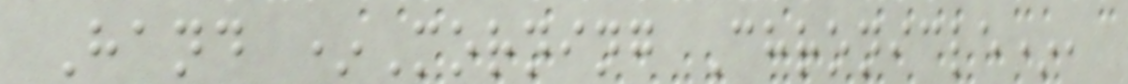Hand *Morning Chronicle*,
